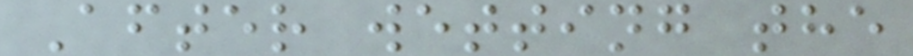After wetting the
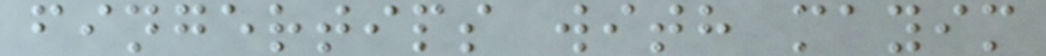fingertips with mayim
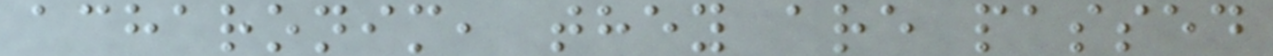acharonim, they are passed
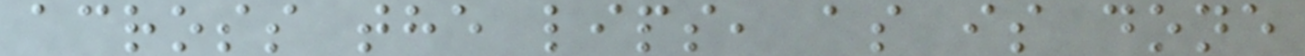across the lips, as is done
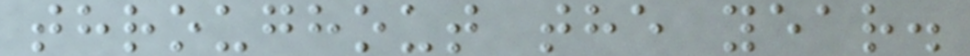throughout the year.
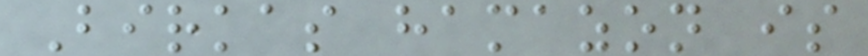Birkas hamazon is
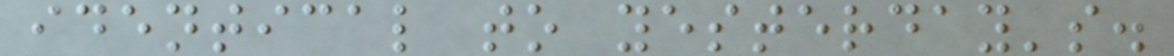identical to yesterday's.
